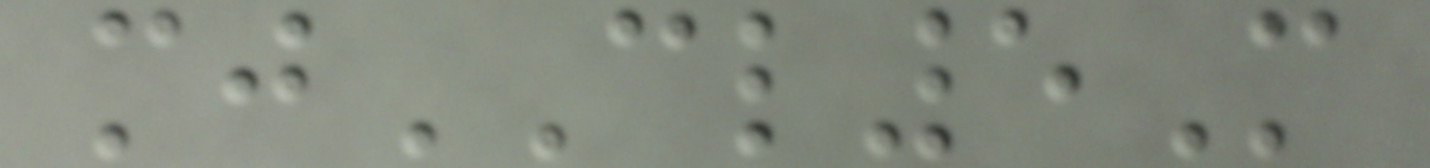mjCL5M
